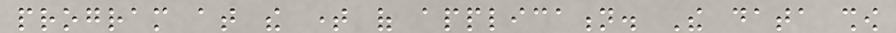program at the time of application. The data show
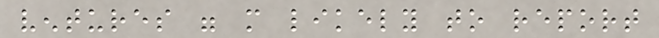ventures were more likely to report
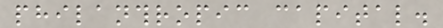philanthropic capital.
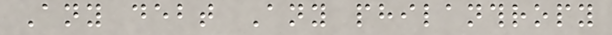Any debt Any philanthropy
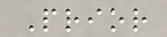Prior
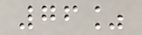76%
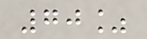70%
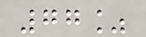77%
